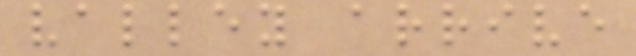valley arrive
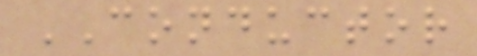CONDUCTOR
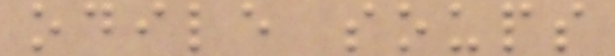odile soups
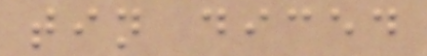tin diced
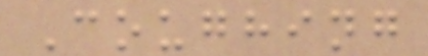Coughing
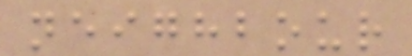neighbour
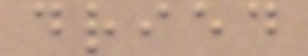dried
